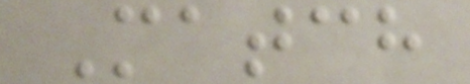Match
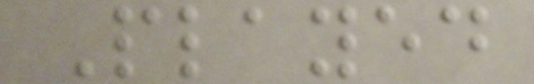Played
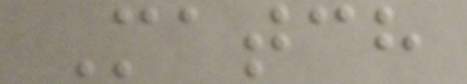Match
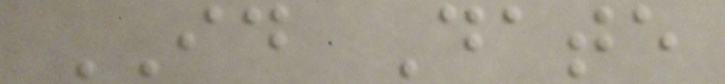ID Date
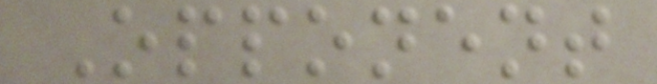Opponent
